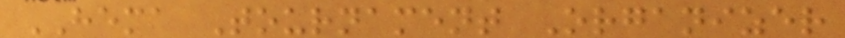HEMA Tournament Organizer
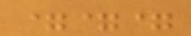===
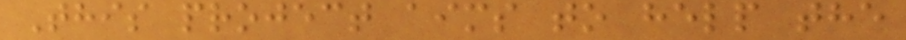This project aims to help the
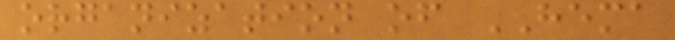organization of HEMA
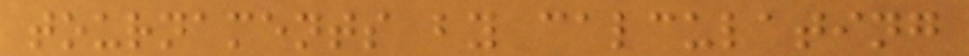tournaments by calculating
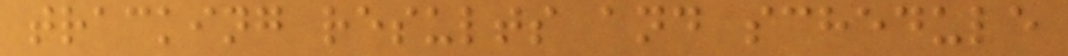tracking results and schedule
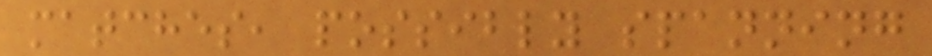matches, possibly spanning
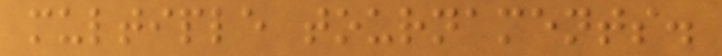multiple tournaments.
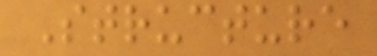Structure
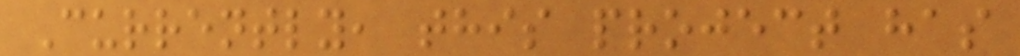Currently, this project has
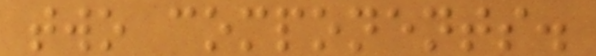two components.
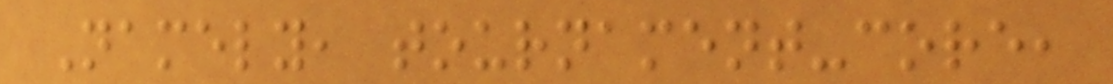Namely, tournament-core,
